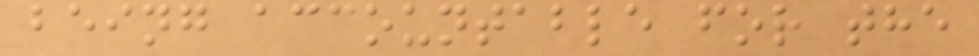being accountable for the
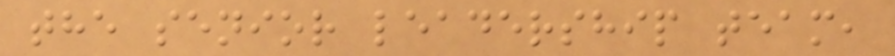the senior leadership team,
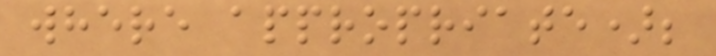where appropriate);
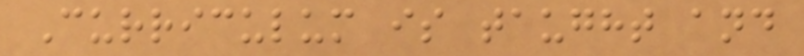Curriculum is taught and
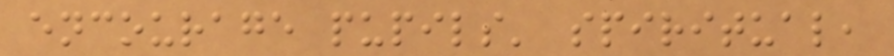encourage pupils' spiritual,
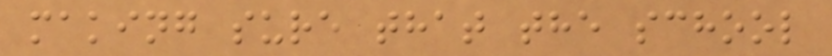making sure that the school
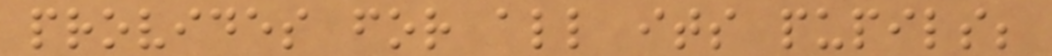provides for all its pupils;
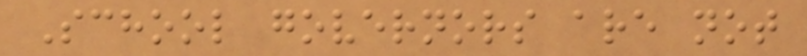School governors are not
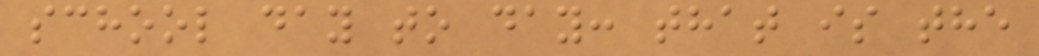school day to day: that is the
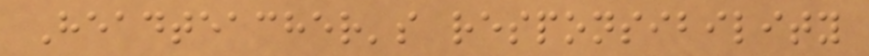Headteacher's responsibility
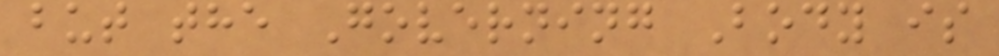but the Governing Body is
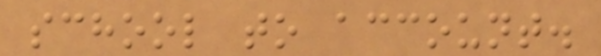school to account.
